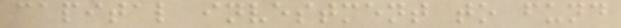capital investment to fund
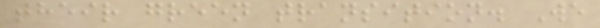their green transition. We
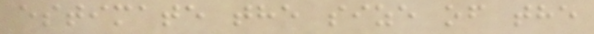estimate the size of the
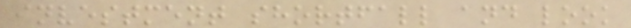investment shortfall and look
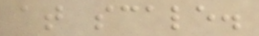at scale.
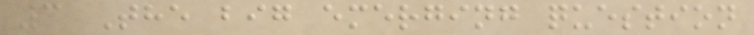3 The big emerging question
